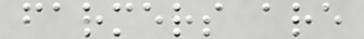farmers are
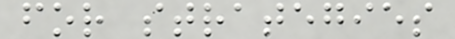for strategies
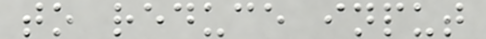to reduce input
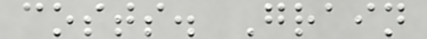costs. Grain
